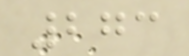273
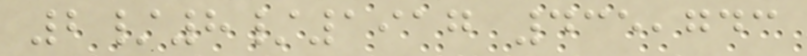2/8/1917 435,743
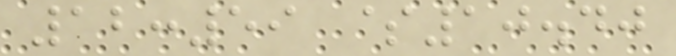12:59 $10.40
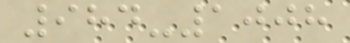984-1008
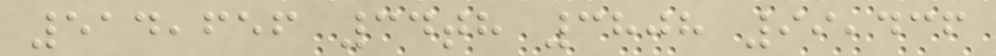514,656 34th 3808 99,436
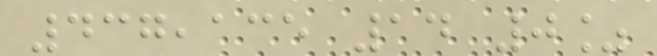437,135 14 0%
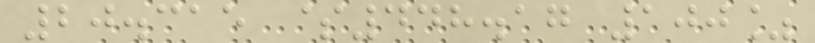20.315 $448.17 100%
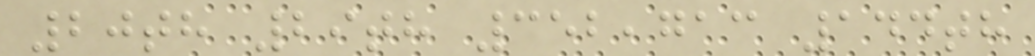20th 29th 352,713 144th
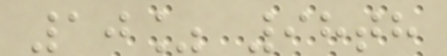10% 98th
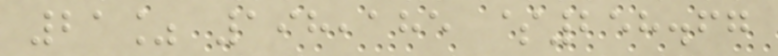21% 198,185 $258.67
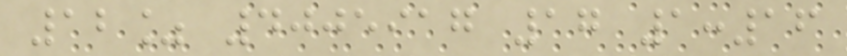12% 4005917 17 1:16
